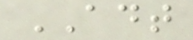ADT
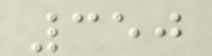350
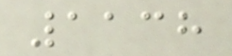1138
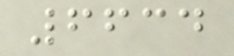6634
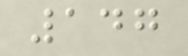147
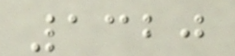1320
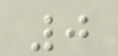0
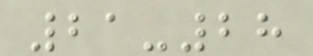21-28
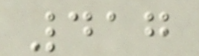417
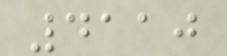4110
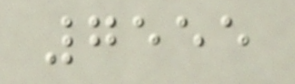7555
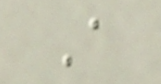A
